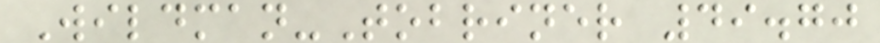Wildman-Tobriner 49.70
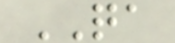QA
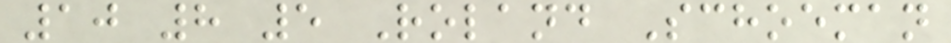10 8 5 Roland Schoeman
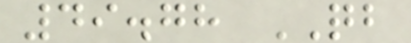49.78 QB
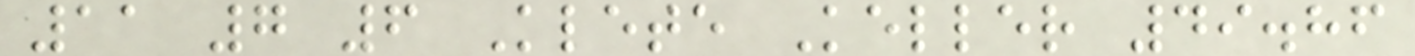11 7 6 Klete Keller 49.86
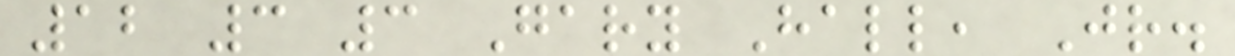12 3 3 Gary Hall, Jr.
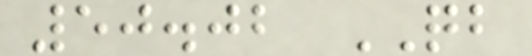50.02 QB
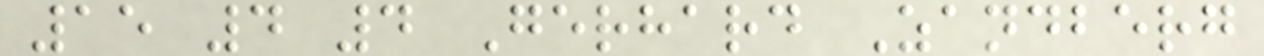15 4 4 Gerhard Zandberg
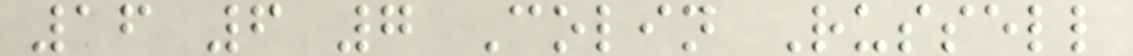16 6 7 Colin Russell
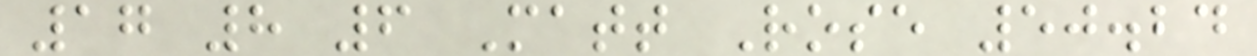17 8 6 Matt Rose 50.24
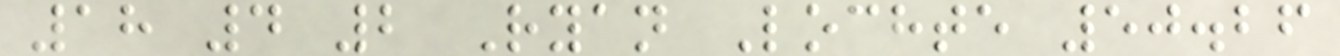18 4 2 Ryan Lochte 50.26
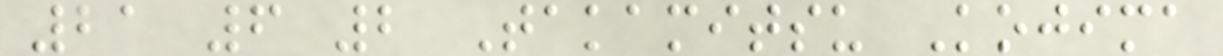21 6 2 Takamitsu Kojima
